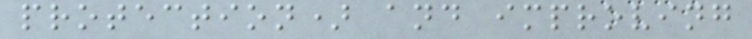protection) and improving
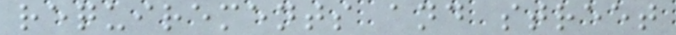requirements and street
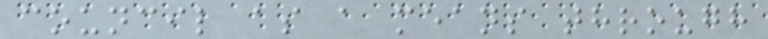council as a means through
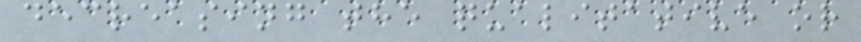decreasing the qualitative or
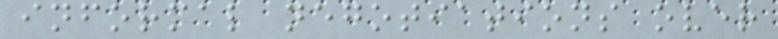informal negotiations over
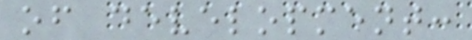of development:
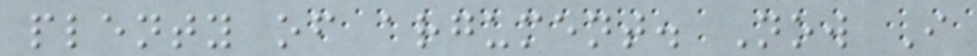plenty of argument. Now I
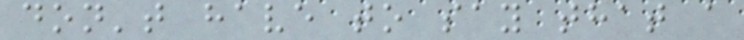don't have to say that a
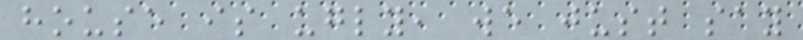house is ugly, we just say
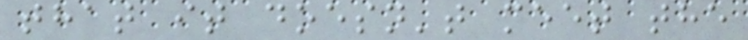that it doesn't meet the
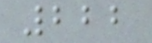222
